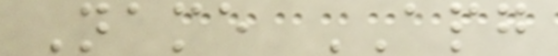Name APG
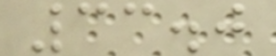33.0
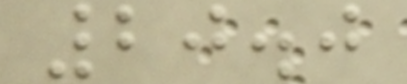20.0
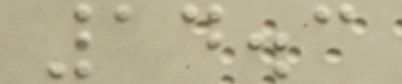14.3
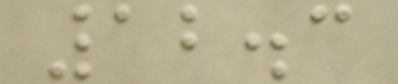12.3
